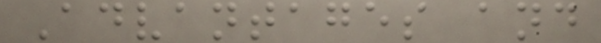Advantages and
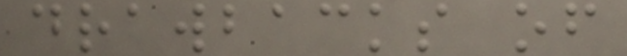drawbacks of
